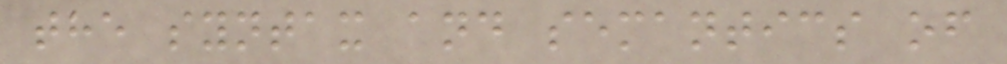the syntax and semantics of
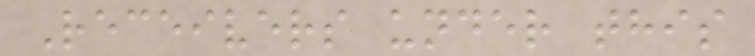Receivers under this
